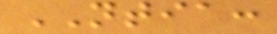NTIA:
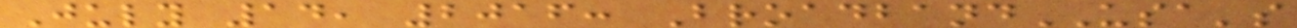July 14, 2016: BroadbandUSA's
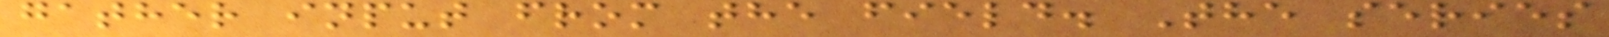gather input from the field. The series
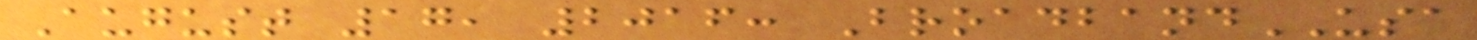August 17, 2016: BroadbandUSA
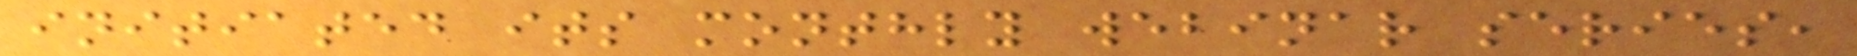initiated its monthly webinar series,
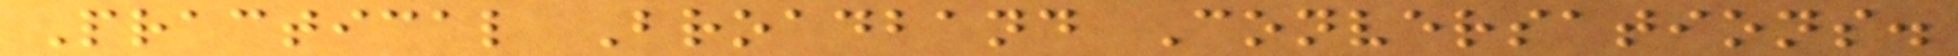Practical Broadband Conversations.
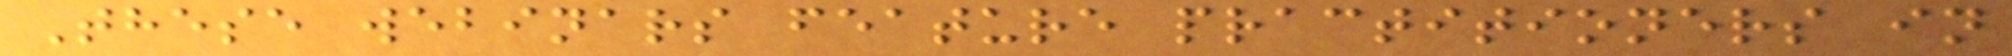These webinars feature practitioners in
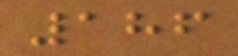186
